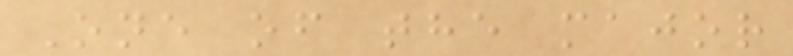One of the major
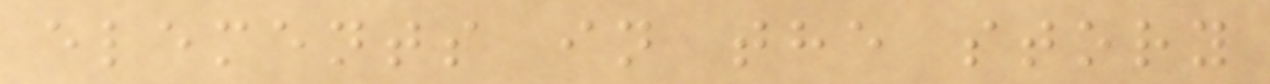elements in the story
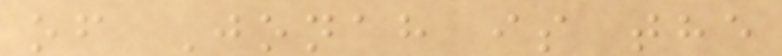of Jonah is the
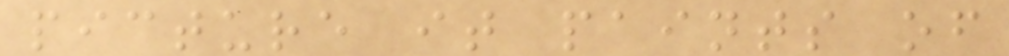picture it paints of
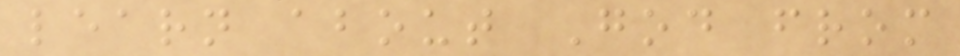learn about God from
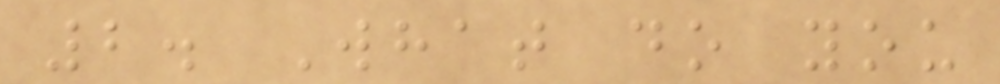2. What do you
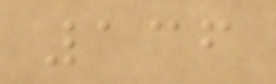136
